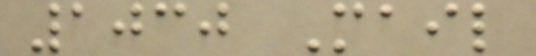1030 Mail
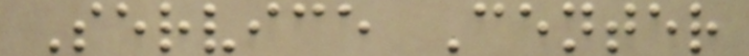Service Center
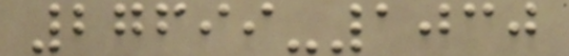27699-1030
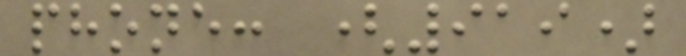phone: (919)
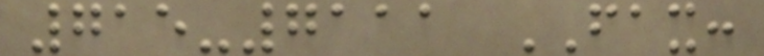715-7111 FAX:
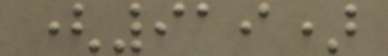(919)
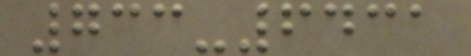733-6431
